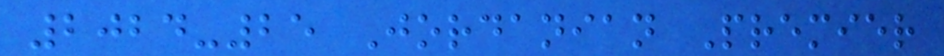2024-25 Jordanian Premier
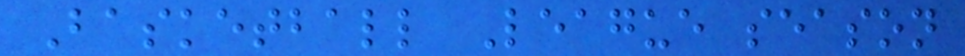Basketball League season
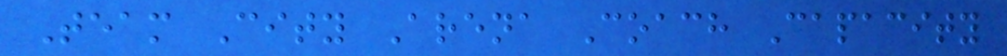Team City Arena Coach Capacity
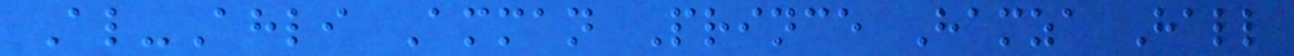Al-Ahli Amman Prince Hamza Hall
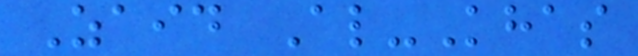Zaid Al-Khas
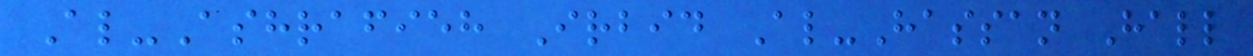Al-Ashrafieh Irbid Al-Hassan Hall
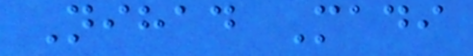Nihad Madi
